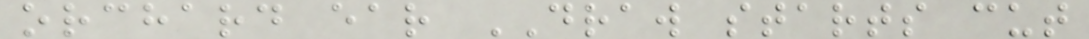orchard ear DRAW starts cut
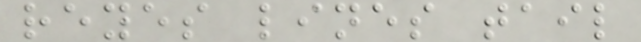reyes lines tail
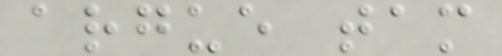argue tam
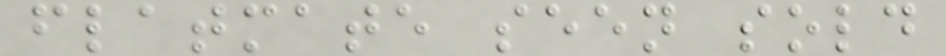flatmate seen sold
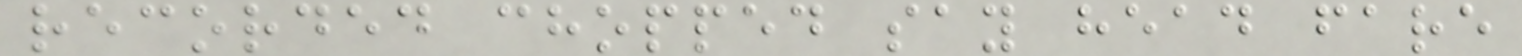recorded chopped say head fare
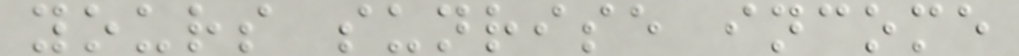yours sunrise income
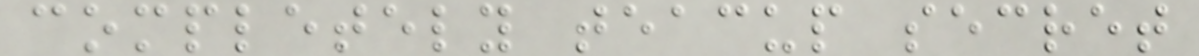completely teacup secret
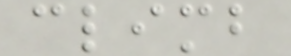climb
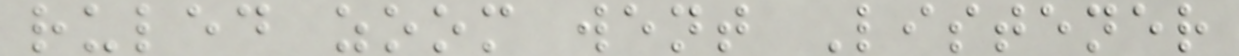ruled zoom went Listener
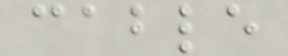cable
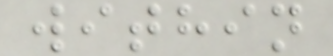within
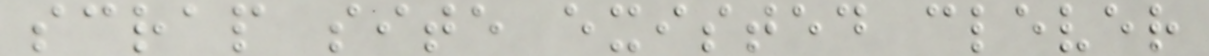scrap site existed clever
